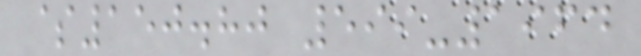$150.80 599-1964
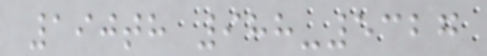190th 988-5327
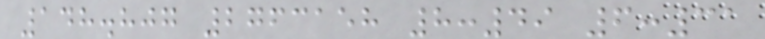148.807 2763158 8:49 6:31
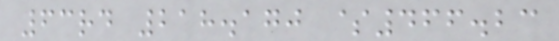63rd 218.170 $466.23
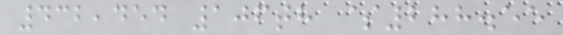432,454 106th $288.55
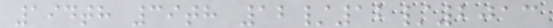194th 39th 12/12/2013
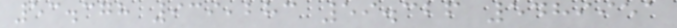53.378 939,283 59.326 5489951
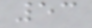53
